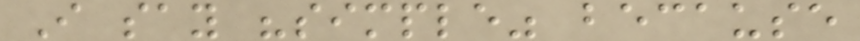I say "simple" because
